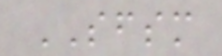SFSM
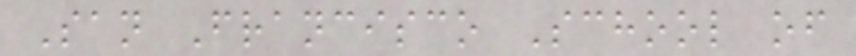San Francisco School of
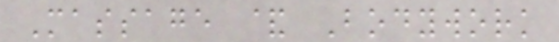Massage & Bodywork
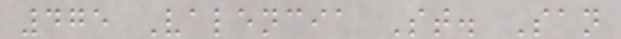475 Valencia St. San
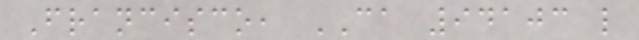Francisco, CA 94103 l
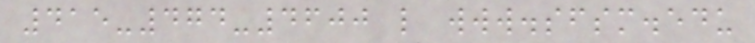415-474-4600 l www.sfsm.edu
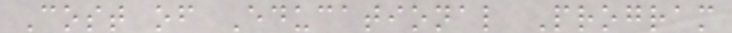Cost of Educational Program
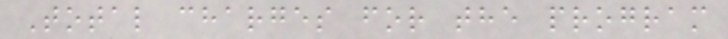Total charges for the program
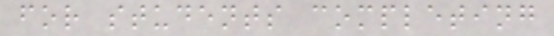for students completing
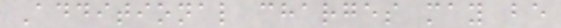Additional charges may be
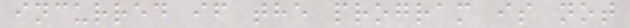incurred if the program is not
